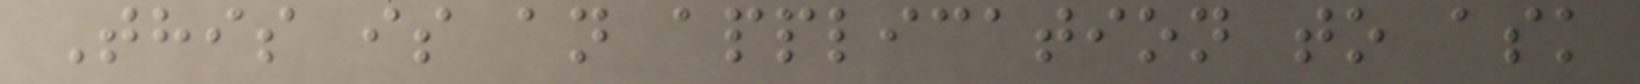This is an application to ask
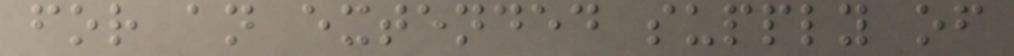for an extended supply of
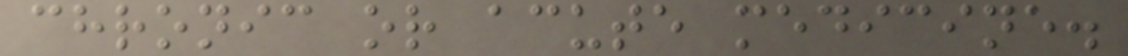chronic or acute medicine.
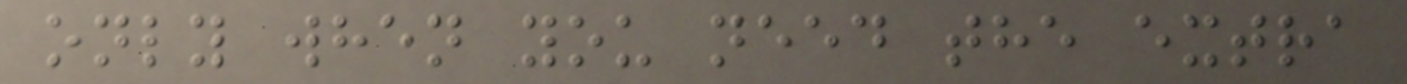only when you need the extra
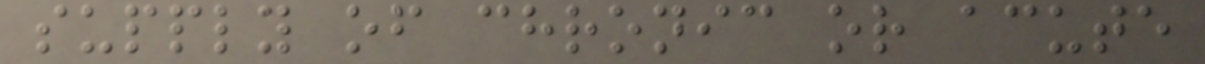supply of chronic or acute
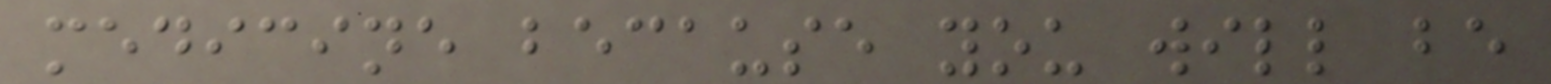medicine because you will be
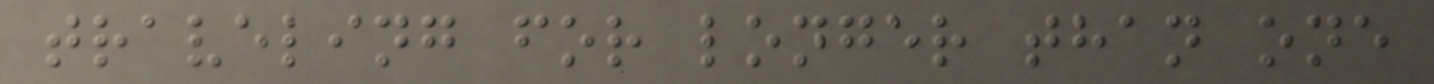traveling for longer than one
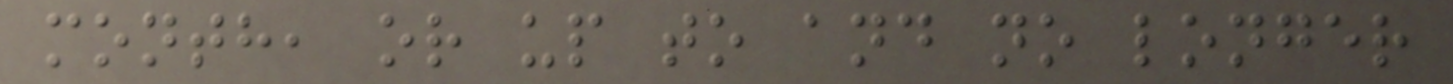month, or up to and no longer
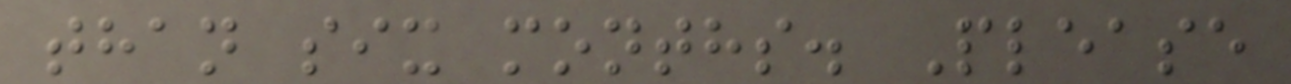than six months. Please
